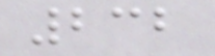232
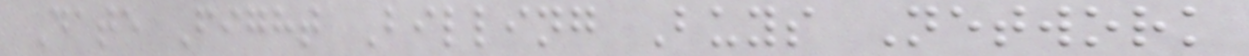Date Fight Billing Buys Network
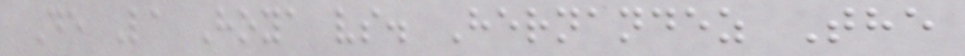De La Hoya vs. Hernandez The
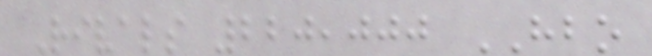Rivals 220,000 HBO
